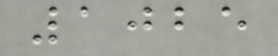1025
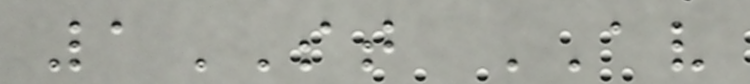1ST AV
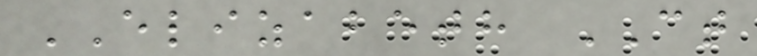ELIZABETH CT
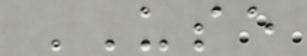USE
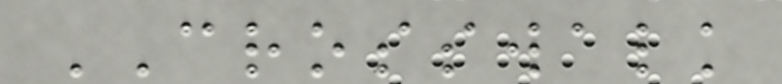CROSSWALK
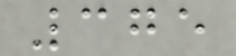375
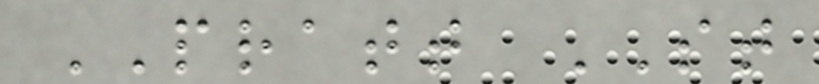PRATT ST
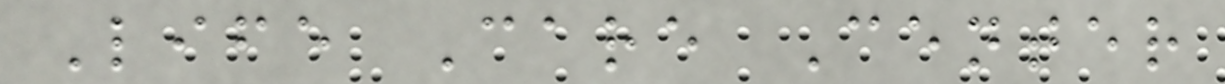Life Care Center
